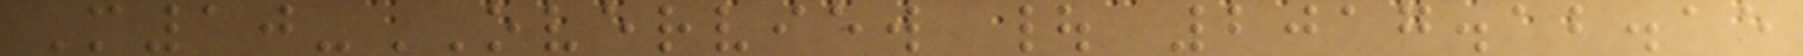M10-OVERVIEW | 2017.12.15
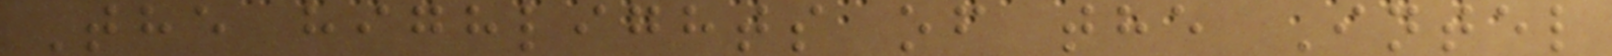The highlights of the Intel
